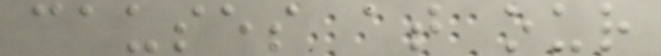causes at our
